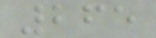265
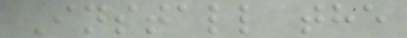Install the
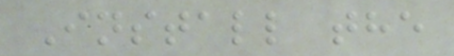Install the
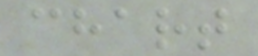chart
